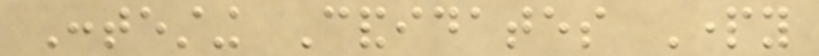Contesting Candidates Party
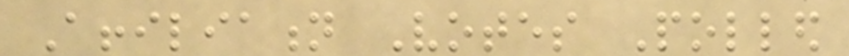Affiliation Votes Polled
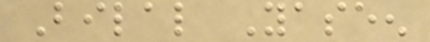Bilal Yaseen
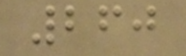260
